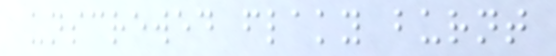unscrewed flaky burnt
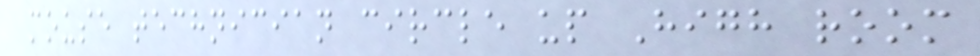mouse technician circle up High room
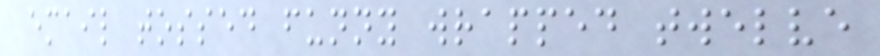email tossed funny wrapped twelve
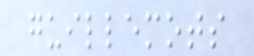guillemots
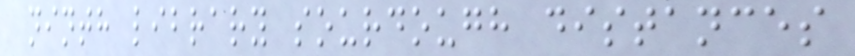ninth library sourdough distances
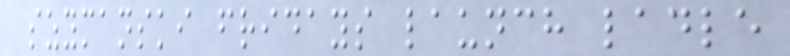szymanski fridays launch ladle
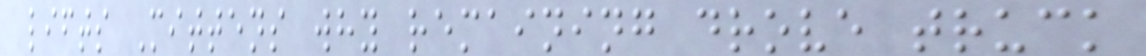lifts Mittens why remaining drove truck
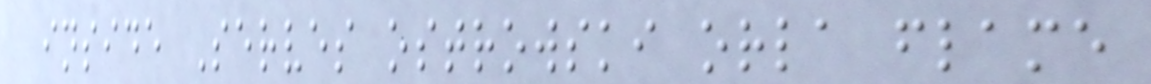inside Serves ostrowski orla flame
